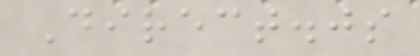Direct.js
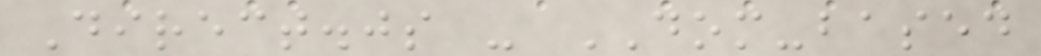Direct.js - DOM-based
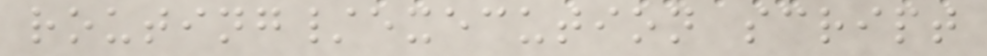routing/execution script
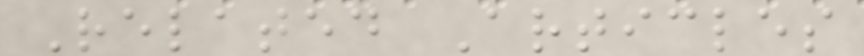Related Articles
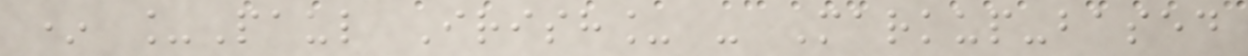* _Paul Irish_ - Markup-based
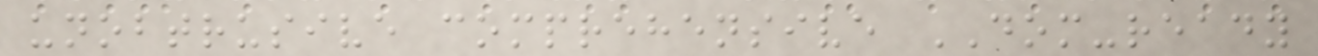unobtrusive comprehensive DOM-ready
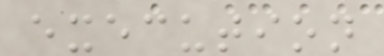execution
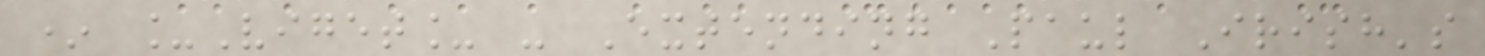* _Viget_ - Extending Paul Irish's
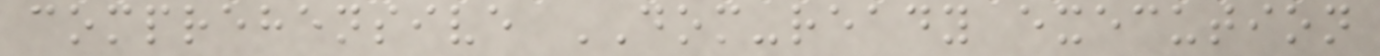comprehensive DOM-ready execution
